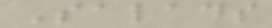Salads
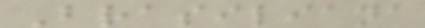Brasiliana
